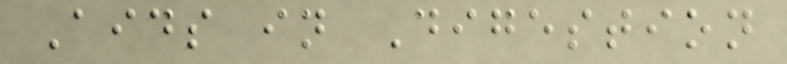Aids in Digestion
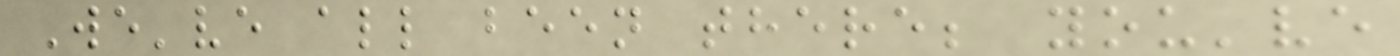We've all been there; you've
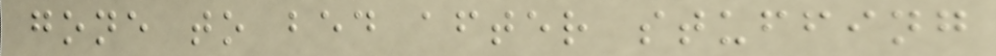gone to bed after stuffing
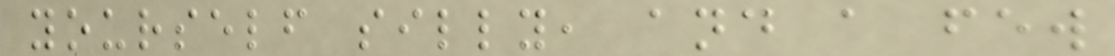yourself silly, and a few
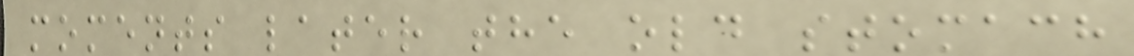moments later the old stomach
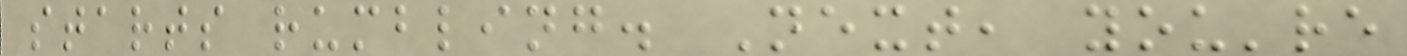starts rumbling. Next, you're
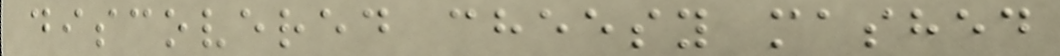discovered cheesy mashed
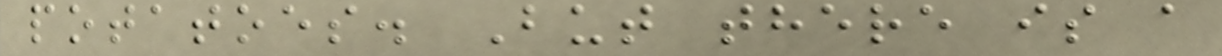potatoes. But there is a
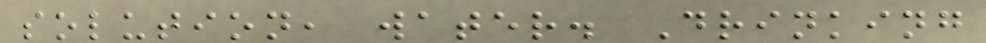solution, water. Drinking
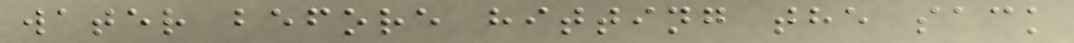water before hitting the sack
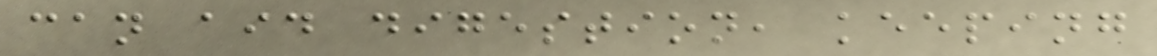can aid digestion, keeping
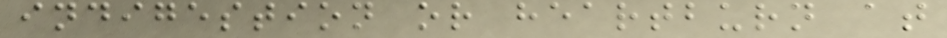indigestion or heartburn at
